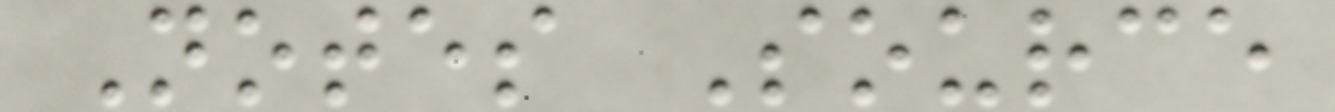Notes Source
